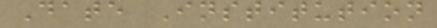Date Institution
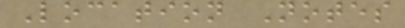Location Notes
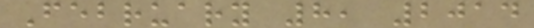February 8, 2014
